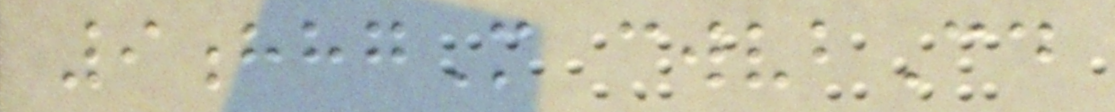9hhgM cwvbCd
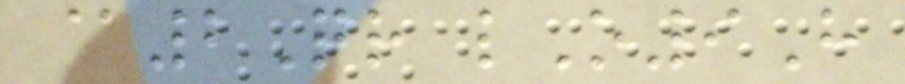@2Qr lO9H
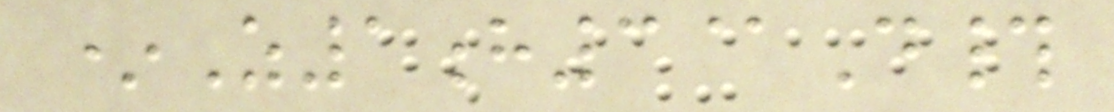*Z1h3@D#
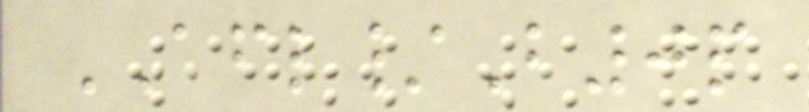AFL/B0p
